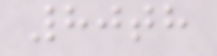80th
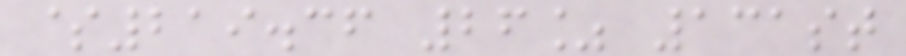$219.36 26% 131st
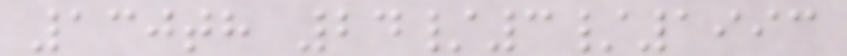130th 24/3/1993
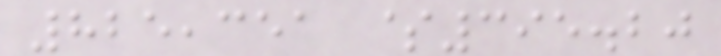825,351 $395.20
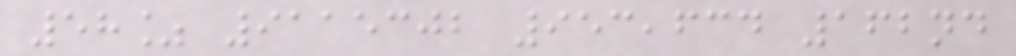58% 9115302 953,634 162nd
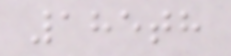185th
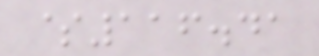$116.41
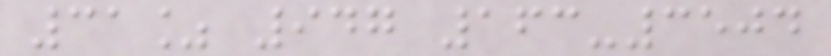31% 947 163-3504
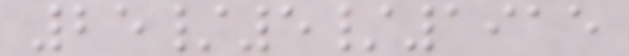25/5/1915
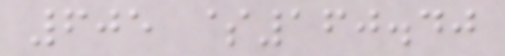605 $160.40
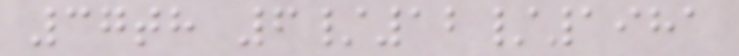37th 6/12/1981
